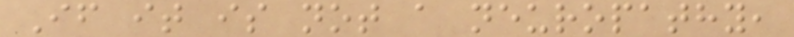If it is not a neuropathy,
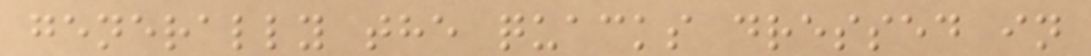generally the quacks dressed in
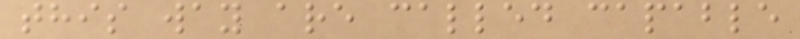this way are called capable
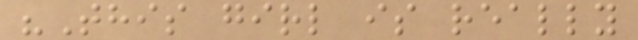"This girl is really
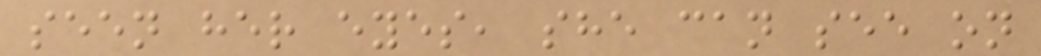seen her eyes, she can see on
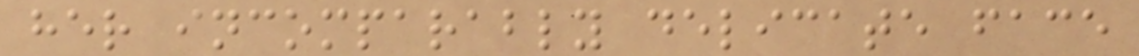her incomparably delicate face
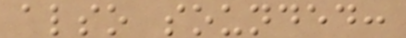also sounded:
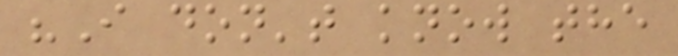"I don't know the
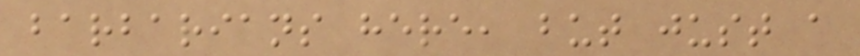barbarians here, but just a
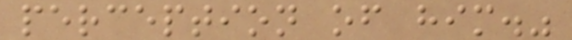perception of him."
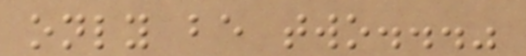only be two..."
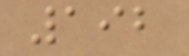192
